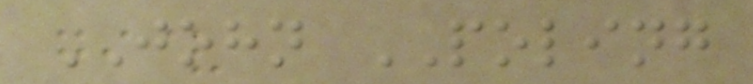JOHN POLING
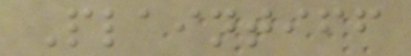Plaintiff
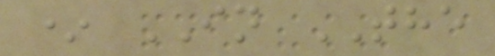* IN THE
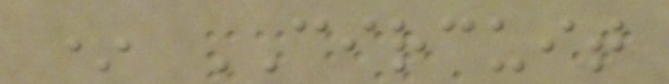* CIRCUIT
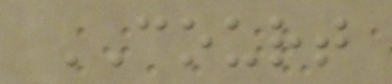COURT
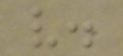v.
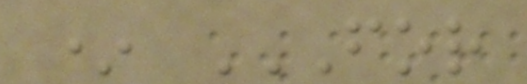* FOR
